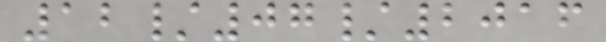12/07/2016
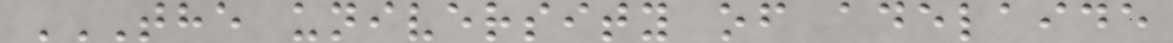THE UNIVERSITY OF ADELAIDE
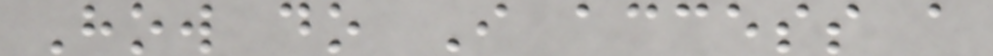How do I access a
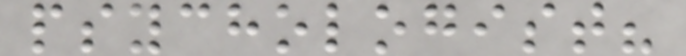psychologist?
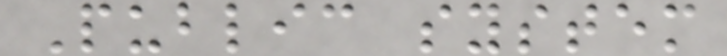Public system
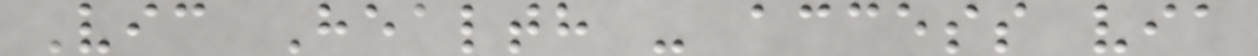Vic Health - access via
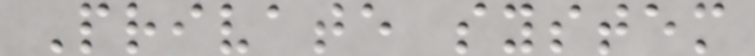Private system
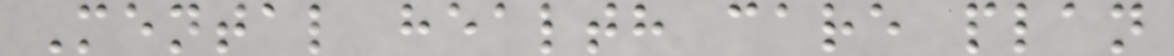Mental health care plan
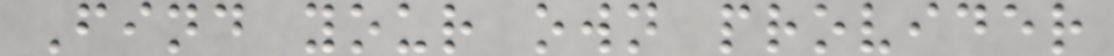Find your own provider
